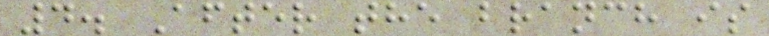4. After the branch is
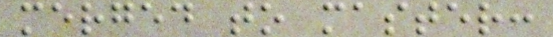merged to master:
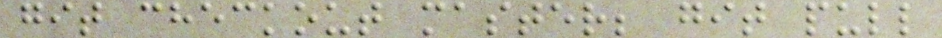git checkout master; git pull
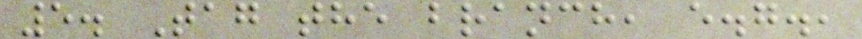5. Tag the branch, e.g.,
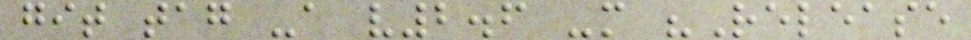git tag -a v2.6 -m "Release
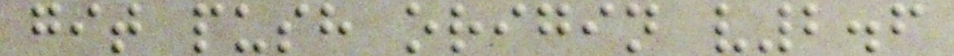git push origin v2.6
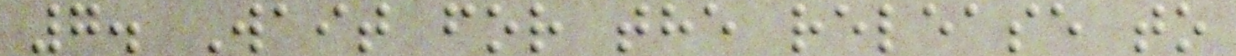7. Wait for the release to
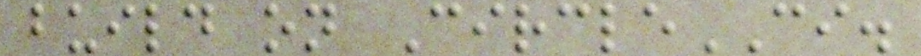build on CircleCI.
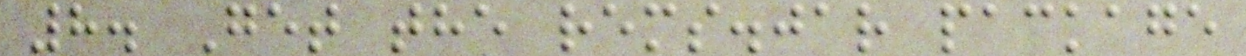8. Get the rems.jar package
